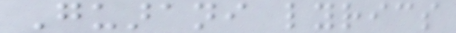Guarani lyrics
